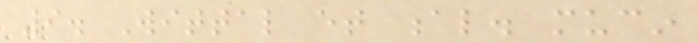9. Wittal et al. mucin
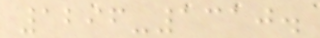1296-1310.
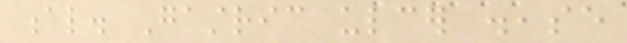al. Gastric ulcer disease
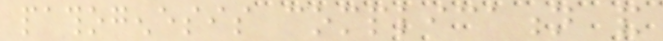pathogenesis complication and
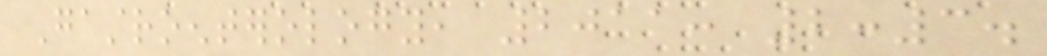Gastroenterology, 2011: 2:3.
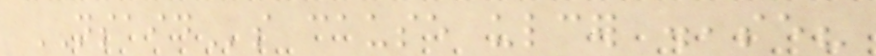NSAIDs cause ulcer disease?
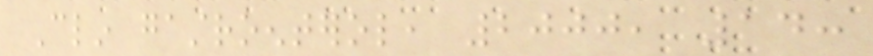Clin gastroenterol, 2000, 14:
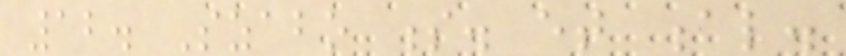12. Szabo s. et al.
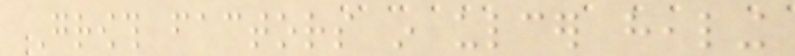Growth factors in ulcer healing
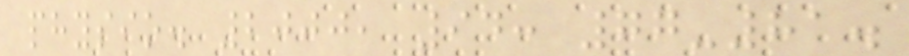physio. 2000, 94: 77-81.
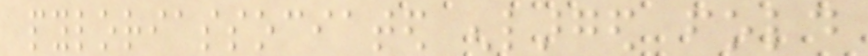pyloriassociated enlarged fold
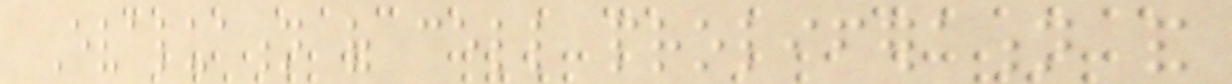Evaluation of cell proliferation and
